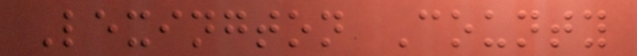Lexington County
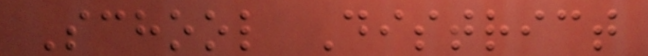School District
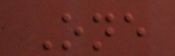One
